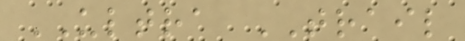ULTRA TRAIL
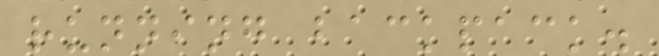running backpack.
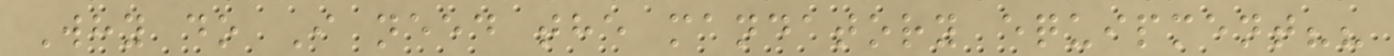Why do I need the mandatory equipment??
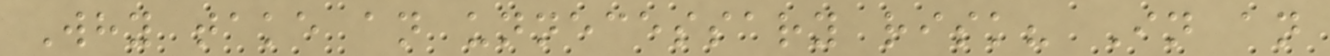Why take an unnecessary risk? In an
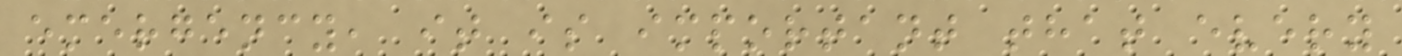emergency, it is important that every
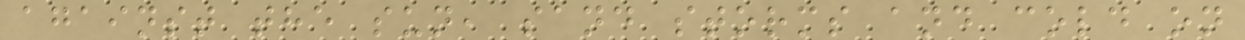against the sun, sand storms and cold on
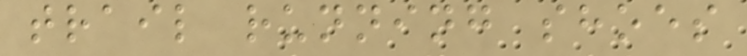trail running shoes
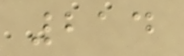214
